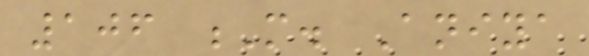106 M. Aniya
